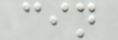cin
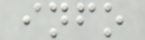info
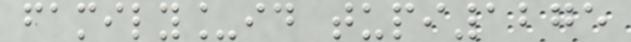family_id tupi1275
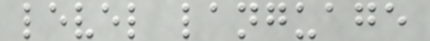level language
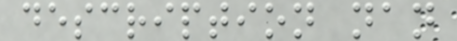description nan
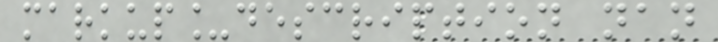markup_description nan
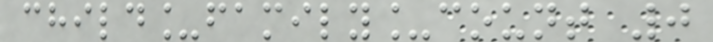child_family_count 0
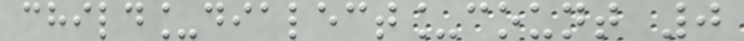child_dialect_count 0
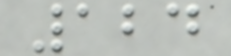124
